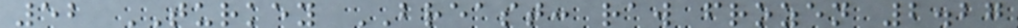52 TURKEY BREAST: raw frozen 2.27
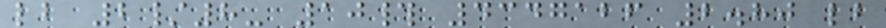lb 2/8- 10# 4347126 2.80 lb
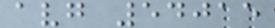avg 54015
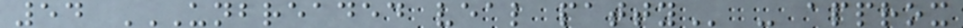54 UNBREADED VEAL PATTY - approx
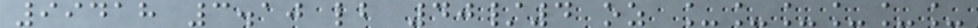99418 3.10 lb 40/4 oz ______
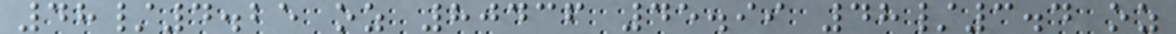48/4.25 oz 80436 45.99 48/3.4 oz
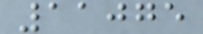11075
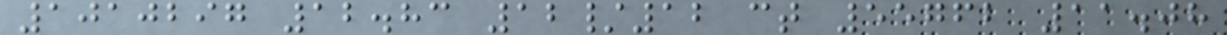1010297 12.83 12/12 ct 55762 11.08
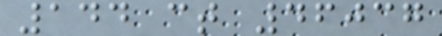144 ct 46037
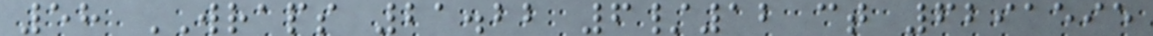58 WRAPS 21.22 6/12 ct 6291595
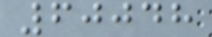60048
